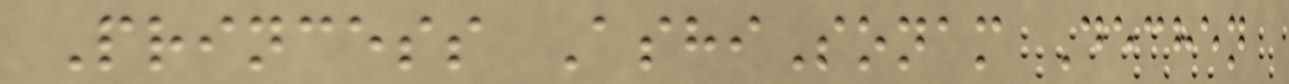Princess AshiSonam Dechen
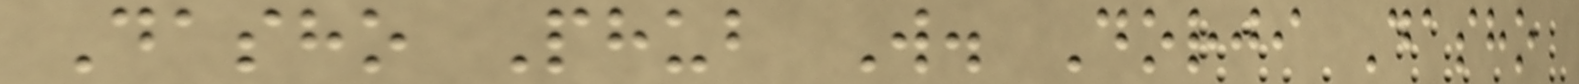Dasho Phub W. Dorji Dasho
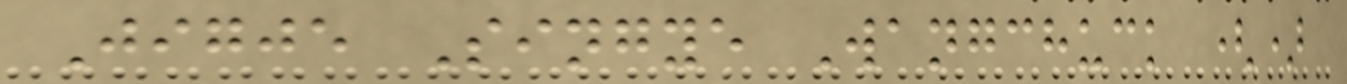Jigje Singye Wangchuck ()
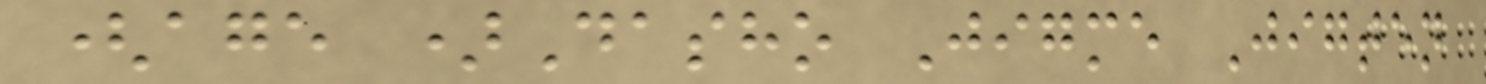(age )Dasho Jigme Jigten
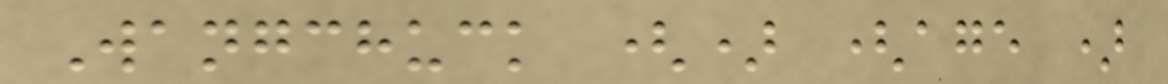Wangchuck () (age )
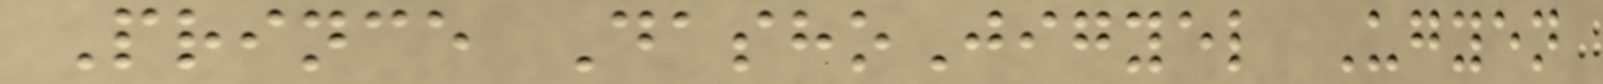Prince DashoJigyel Ugyen
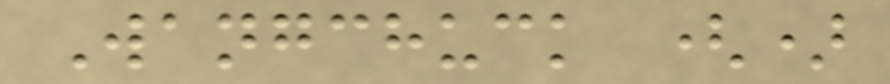Wangchuck ()
